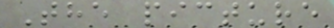The picture
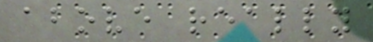above really
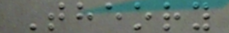Theory
